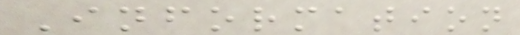Information
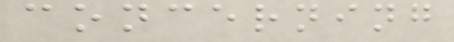concerning
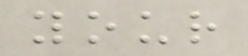your
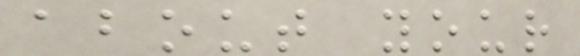about your
